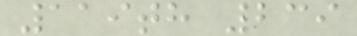119th 239
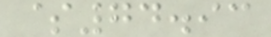$74.93
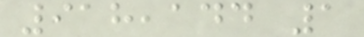918,144 1
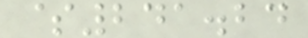$241.24
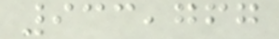933,767
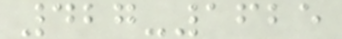427-1625
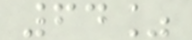64%
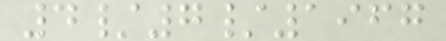4/7/1967
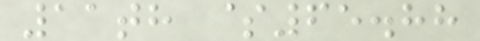11th $65.88
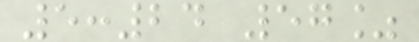5:24 57%
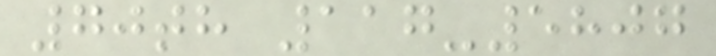70th 117-5807
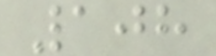108
